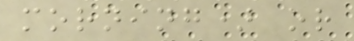morning) or
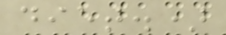diet.)
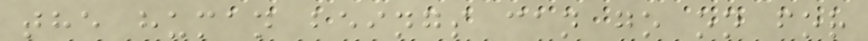the human beings can go on for
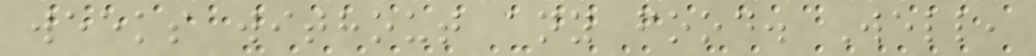weeks without any food. Well,
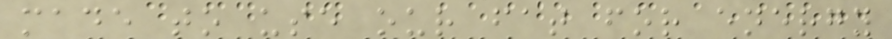made to use our fat for energy
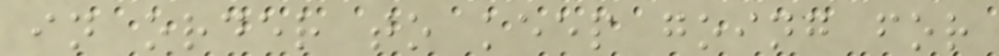in order to keep going for
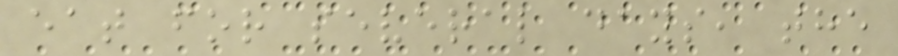eat for several days, the
